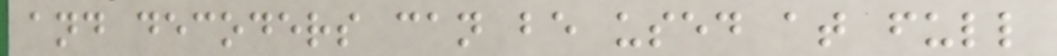and decoders can be used at full
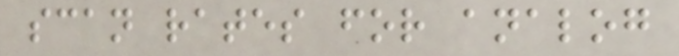scan rates for analog
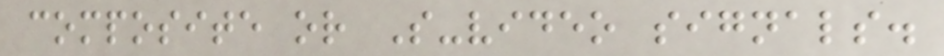composite or S-video signals.
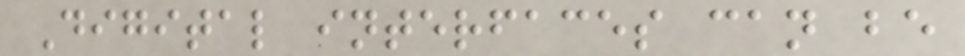Digital interfaces can be
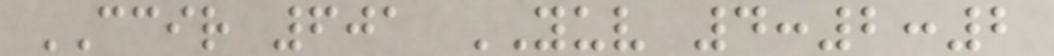CCIR 601 YUV 4:2:2
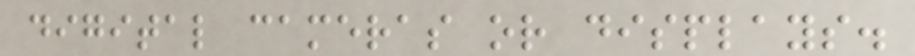digital cameras or displays.
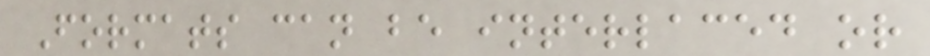Formats can be interlaced or
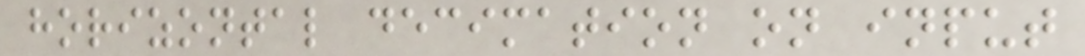horizontal decimation on input
